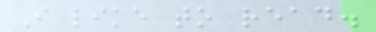I like to read.
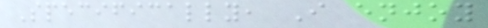Specifically, I enjoy
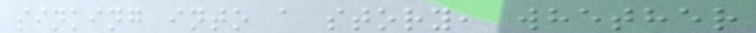sinking into a story, whether
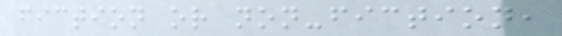fiction or non-fiction,
